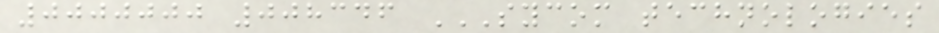0000000 008346 SYCOM TECHNOLOGIES
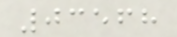03568
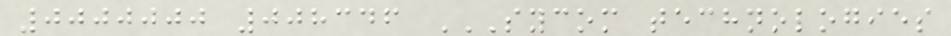0000000 008346 SYCOM TECHNOLOGIES
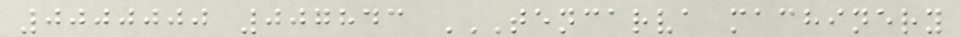0000000 007843 TENCARVA MACHINERY
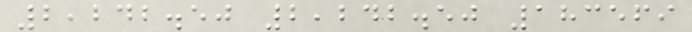2,242.50 2,242.50 183569
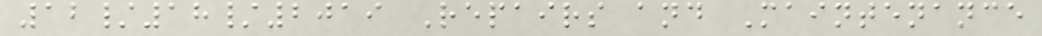12/18/2019 Repairs and Maintenance
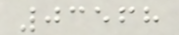03568
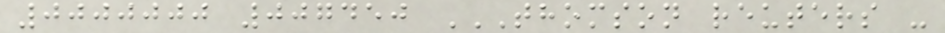0000000 007450 THOMSON REUTERS -
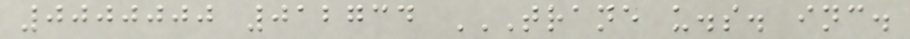0000000 012734 TRANE U.S. INC.
